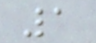1
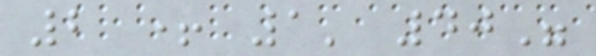2 + 1' 40"
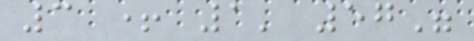3 + 1' 57"
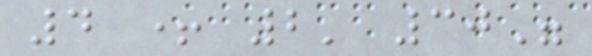4 + 2' 30"
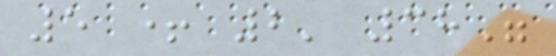5 + 2' 38"
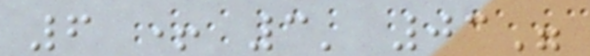6 + 3' 03"
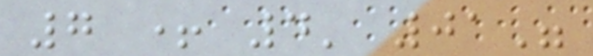7 + 4' 01"
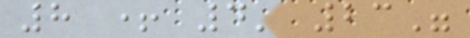8 + 4' 23"
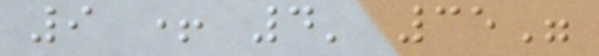9 + 4' 35"
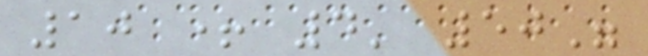10 + 4' 50"
